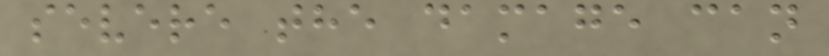severe the damage can
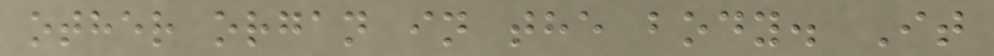other organ in the body. It
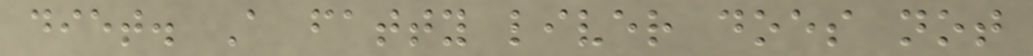diet. A fatty liver does not
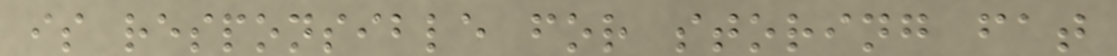is responsible for storing fat
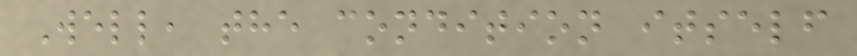Well, the condition itself
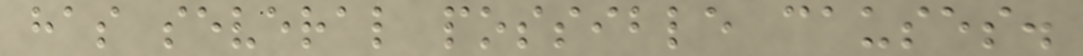has several possible causes.
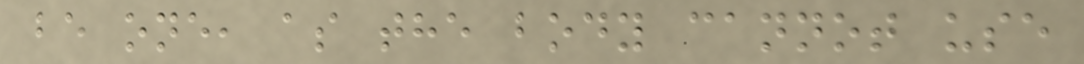be one, as the body cannot use
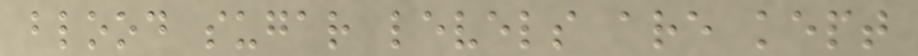blood sugar levels are kept
